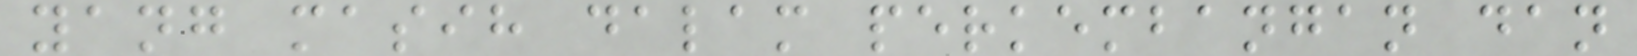yang masih dalam perkembangan dan
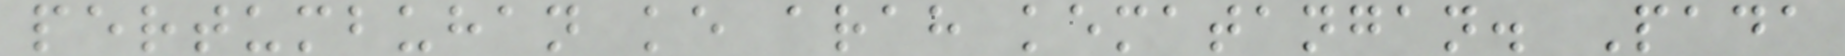pertumbuhan ke arah kematangan. Pada
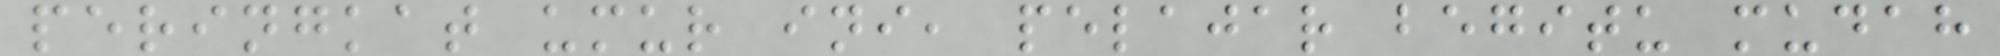peringkat umur ini, pelajar begitu mudah
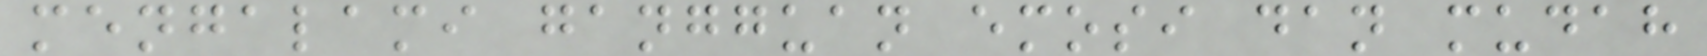mengalami gangguan emosi dan mudah
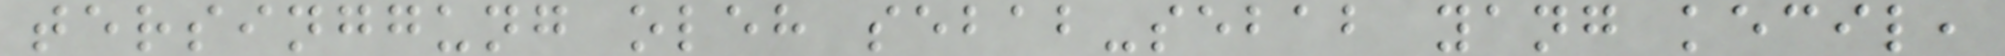tersinggung oleh sebab-sebab yang kecil,
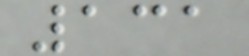131
